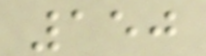150
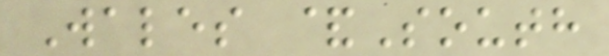Wales &South
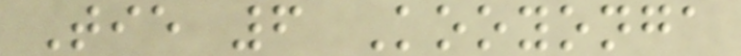Tie 6 Kooyonga
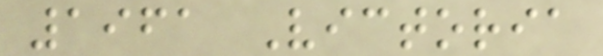1961 Victoria
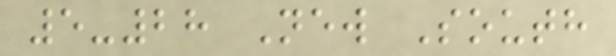5-28 New South
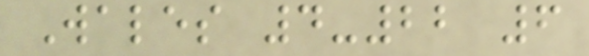Wales 4-22 6
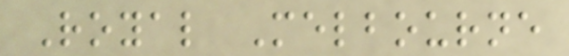Royal Melbourne
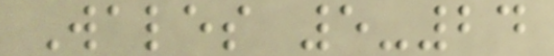Wales 5-24
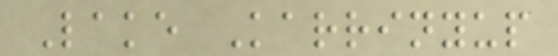Lake Karrinyup
